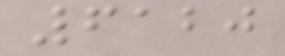6120
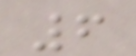6
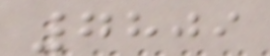7809
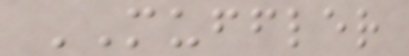MUFFLER
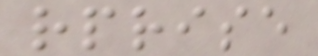rprise
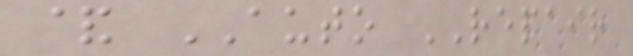& AUTO REPAIR
